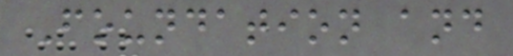Foundation and
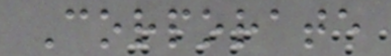Corporate
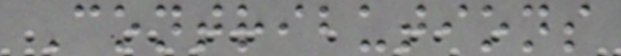Contributions
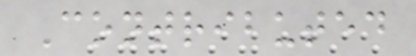Contributed
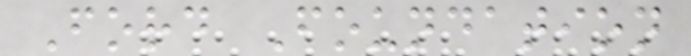Ford Foundation
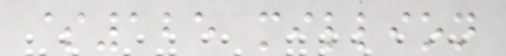$125 million
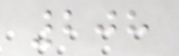208
